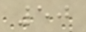50
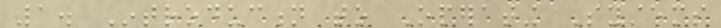1. Introduction to Operating Systems
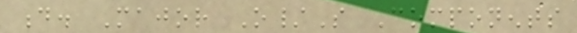d. Major O/S Components
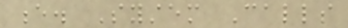e. System Calls
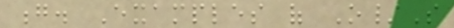g. Examples of O/S
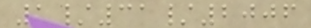1/31/2006
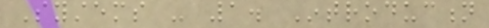Systems - 1. Introduction
